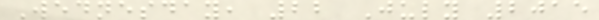Wednesday, 22 July 2015
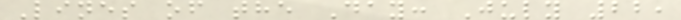Lines of the Day: July 22,
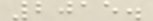2015.
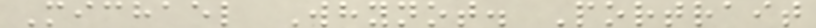Michael Whynot. Portrait
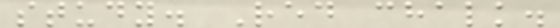study. Red chalk.
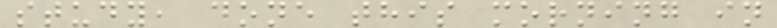study, done this morning in
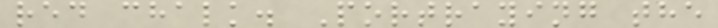red chalk. Portraying the
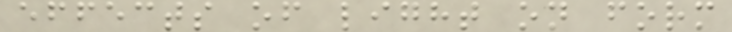effects of light on form
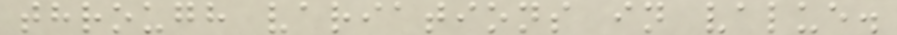through variations in value.
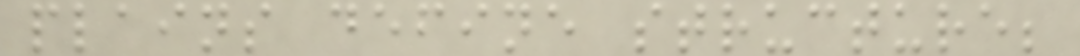plains define structure;
